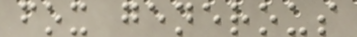fox generous
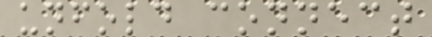unfold connect
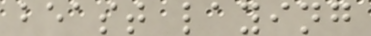beast laying
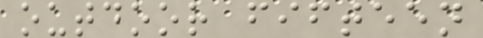outdoor fifteen
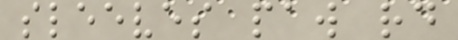sleeves paw rd
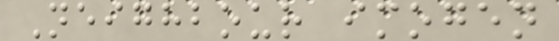Neighbour imogen
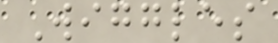Wiggles
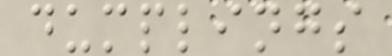dumplings
